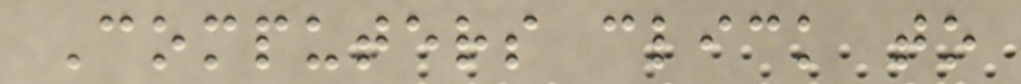Computers click to
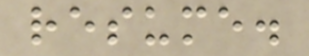resume.
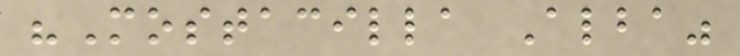"Mostacilla Alba"
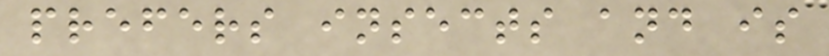prefers insects and is
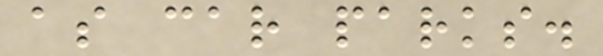as car parks.
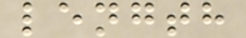length
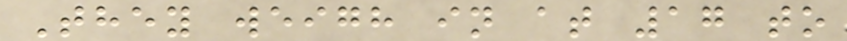They weigh in at 17 to
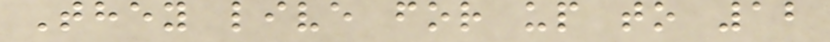They live for up to 12
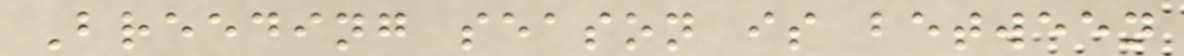Breeding season is between
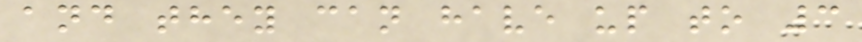and they can have up to 3
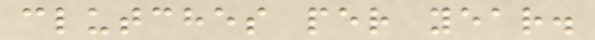clutches per year.
